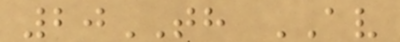20TH AV
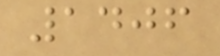1406
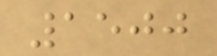1500
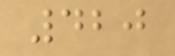420
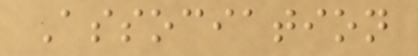Association
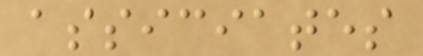assiciates
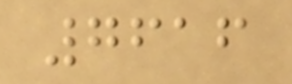7616
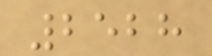2528
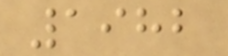1982
